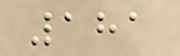181
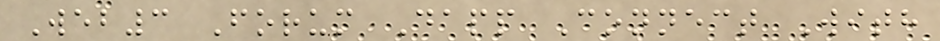Web3 Forum Dapp Connect With
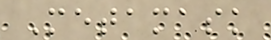Metamask
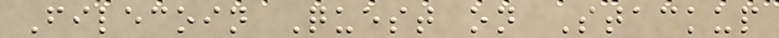Filecoin Quest on Stackup
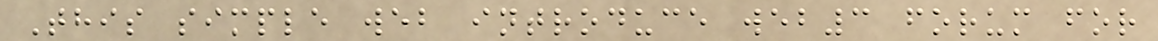This simple web introduce web3 forum for
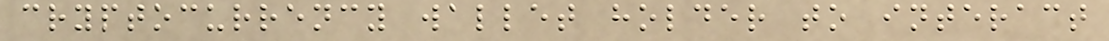cryptocurrency wallet holder to interact
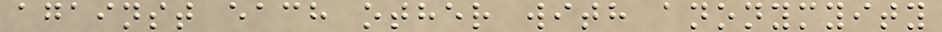against each other with anonymyity
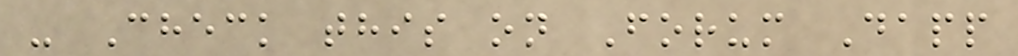- Check this on Forum Dapp
